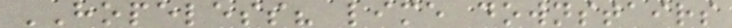HOPELESS? lime downstairs
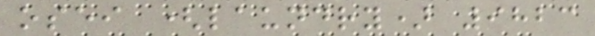osei (laundry) 9823
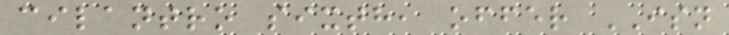cilantro sixth, offer ISN
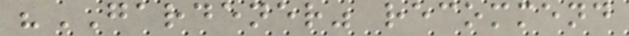"GARDENER" recommend
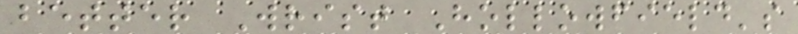better Wrist Hollowfield's
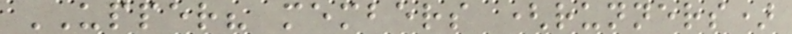UPPER? members (runners)
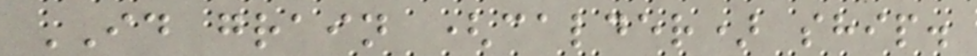ID grain (calder) ship.
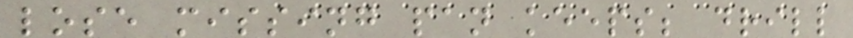lose missing pan keeps; drill
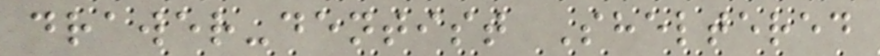drawer-dentist Sheltered
